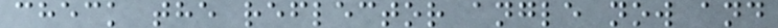check the reflector angle now and
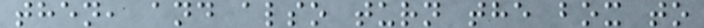then, and also turn the box to
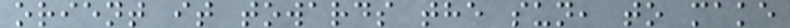orient it towards the sun, to make
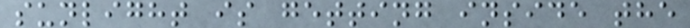sunlight is getting inside the
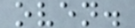oven.
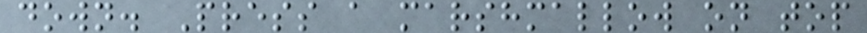down. Press a marshmallow on top
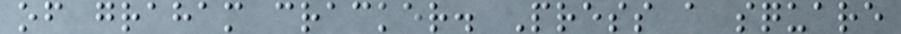of graham cracker. Press a square
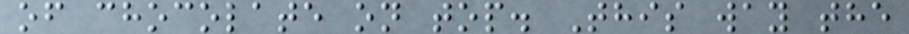of chocolate on top. This way the
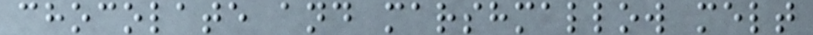chocolate and marshmallow melt
